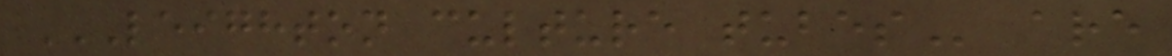LEIGHTON CULTURE TUBES are
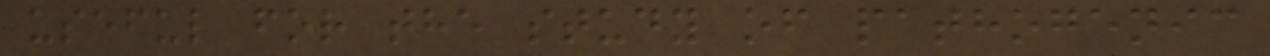useful for the study of pathogenic
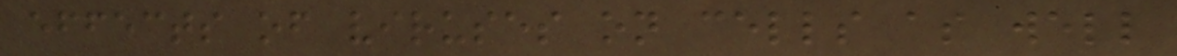effects of viruses on cells as well
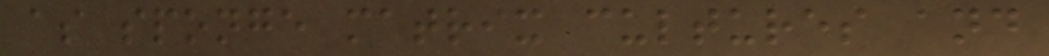as sponge matrix cultures and
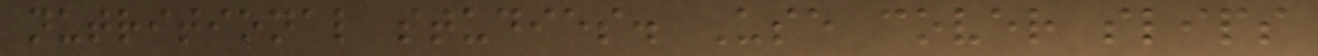nutritional studies. Use cover slips
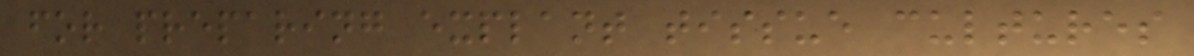for preparing explant tissue cultures
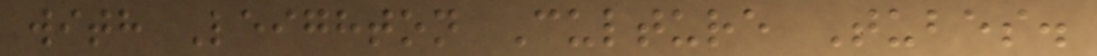with Leighton Culture Tubes.
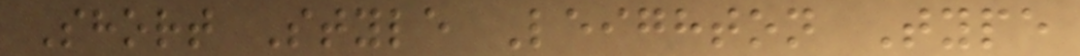Short Style Leighton Type
